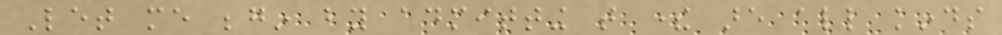Let me begin by admitting that there are all kinds
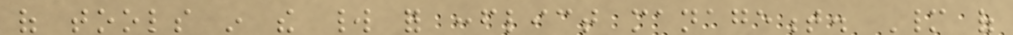of tools in the world for conflict management. Many of
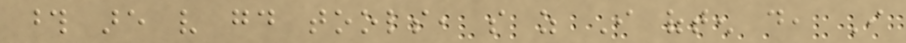those are very good tools, so as I often do, I
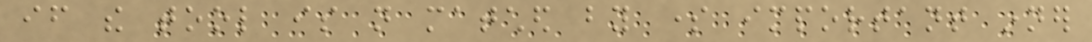if the tool is not matched by some important inner
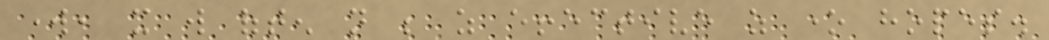work, it will often not be as effective as one hopes.
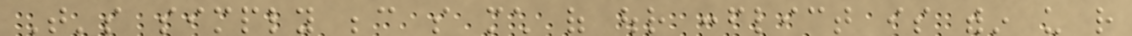That's simply because so much of our conflict is within us rather
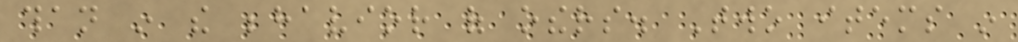than in the behavior of others. Two items in
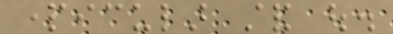particular stand out.
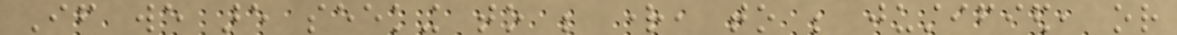If we are seeking to be right, to be justified, or
